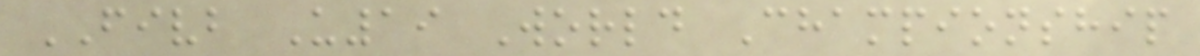FIVB U19 World Championship
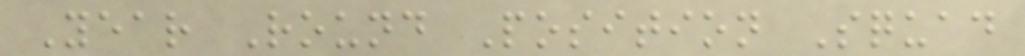Year Round Position Squad
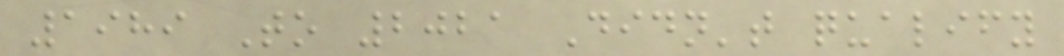1989 To 2021 Didn't qualify
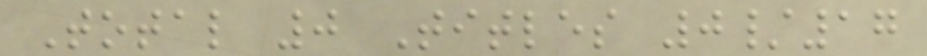Total 0 Titles 0/17
